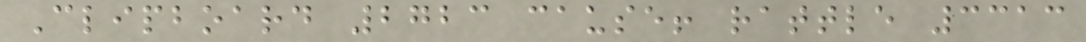Clipboard 2723 cause! rattle 3313
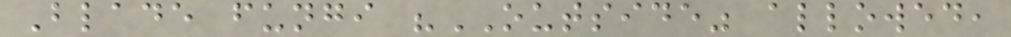Blade fungi "OUTSIDE" allowed,
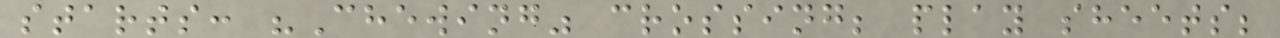starts: "Chewing" crossing; play sheets;
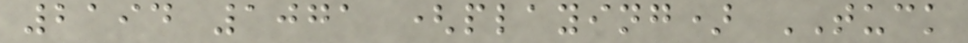2194 1071 (playing) TUCK
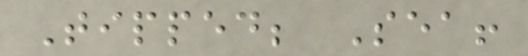Tipped; Sea!
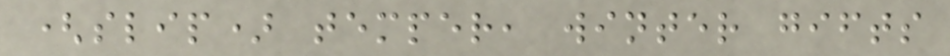(slip) temper, winter gifts
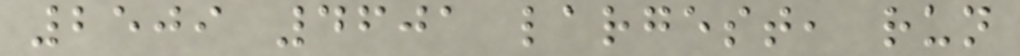2509 4601 largest, run
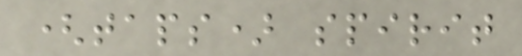(taps) spirit
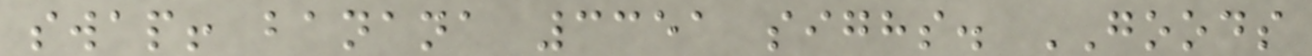swap! banana 3351 sighs. GOODS
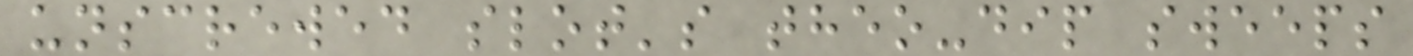unscrewed slot's theo-dip sweeps
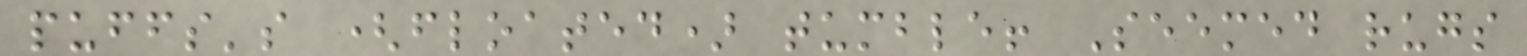puffs's (floated) tumble! Seemed rugs
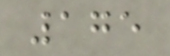175
